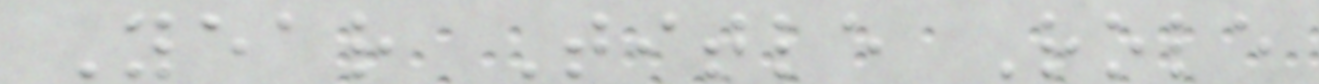Year Title Role
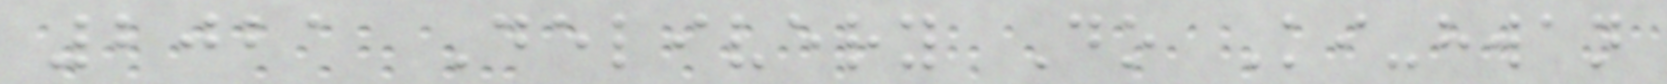2021 Delivery Do Ki-hwan
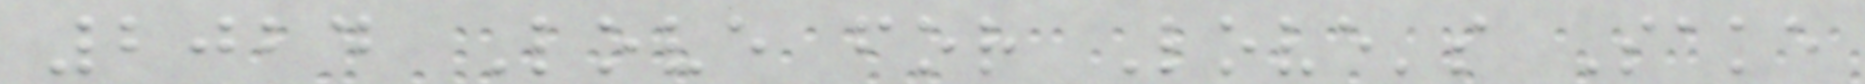2024 Love for Love's Sake
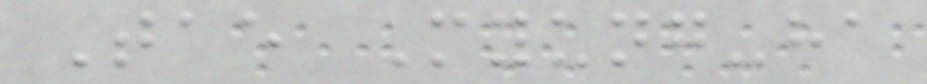Tae Myung-ha
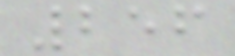256
